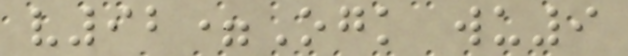v92=Ogk wu9
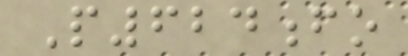P624fo
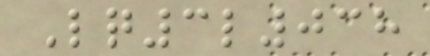Lq3l038
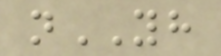nYH
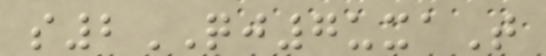s2QJ7uxaT
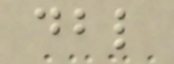dbl
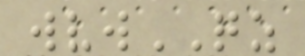wvwQZ
